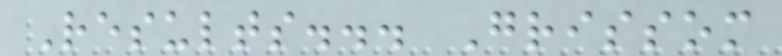Results... Grissom
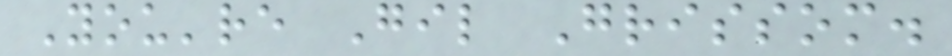You're Gil Grissom.
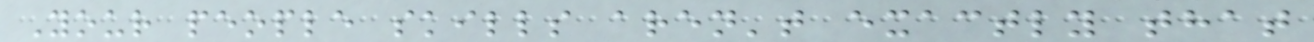Your people skills aren't exactly that
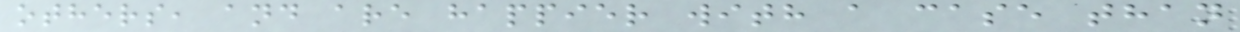others, and are happier with a case than
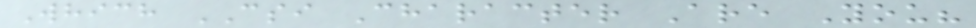Which CSI Character Are You?
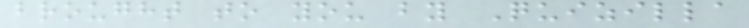brought to you by Quizilla
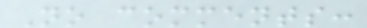No comments:
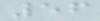56
